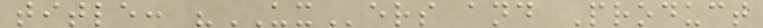title: "UXers and Product
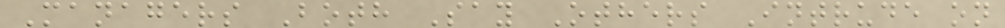Managers Both Say Others Intrude on
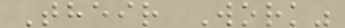Their Work"
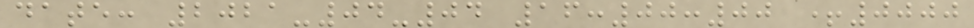date: 2021-04-04 16:00:00 +0000
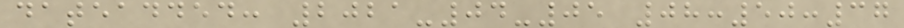dateadded: 2021-04-05 08:50:37
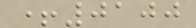+0100
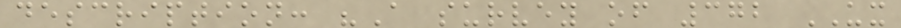description: "A survey of 372 UX
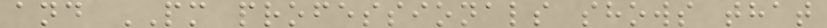and PM professionals shows that
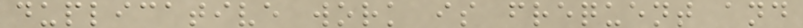duplicative work is frequent and
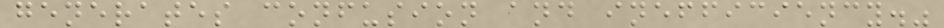generates confusion and inefficiency."
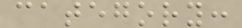category:
